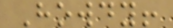Howdy!
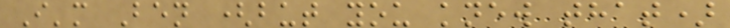I'm Ben (but you knew that)
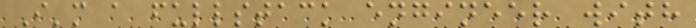I'm a fullstack engineer with
